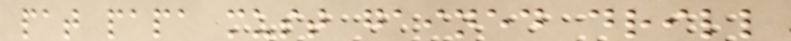pat papa must gained drill
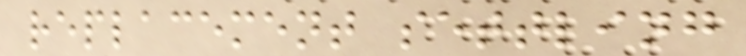replacement settling
